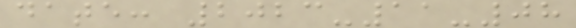date: 2023-11-08
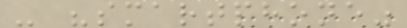- "smartphone"
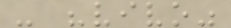- "vivo"
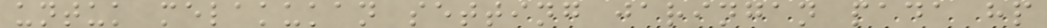untuk melakukan setting jaringan pada hp
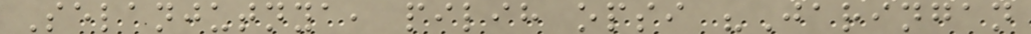Selanjutnya, pilih opsi "Jaringan
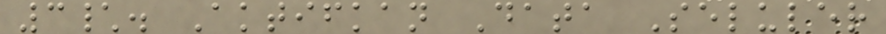3\. Aktifkan Data Seluler
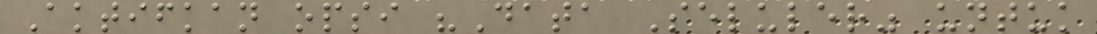Aktifkan opsi "Data Seluler" untuk
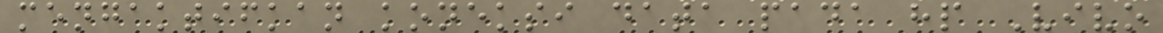mengaktifkan koneksi data pada hp Vivo
